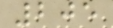205
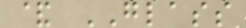& GLASS
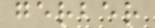gerber
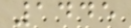1445
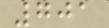701
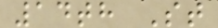14th St
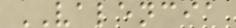VALENCIA
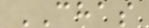CHAS
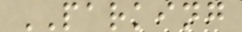PARKING
